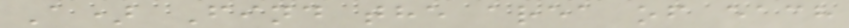A) Find the area of each
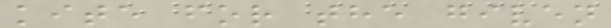kite for the given
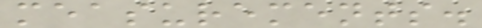measurements.
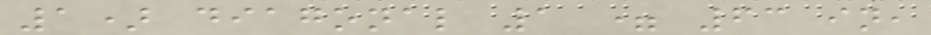1) diagonal 1 = 63 in,
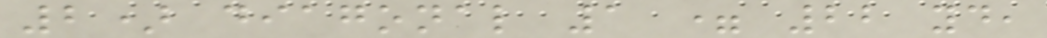2) diagonal 1 = 22 yd,
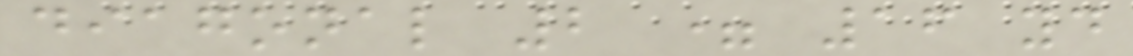diagonal 2 = 16 yd
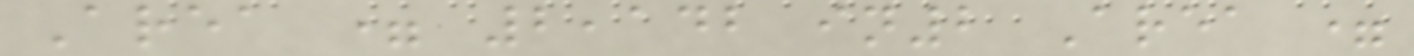Area = 2,142 in2 Area =
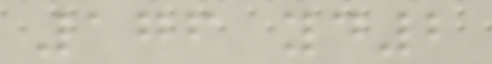176 yd2
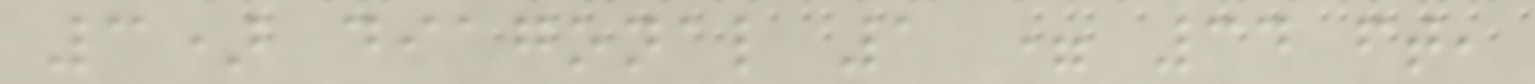3) diagonal 1 = 34 ft,
